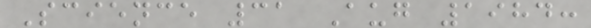Science 31 Aug 1984:
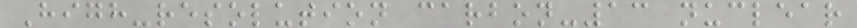High-resolution carbon-13 nuclear
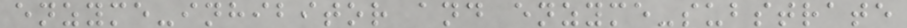enzyme-inhibitor and enzyme-substrate
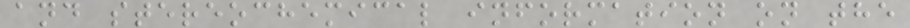and stereochemical information on the
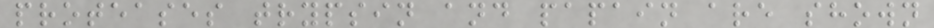proteases trypsin and papain are shown
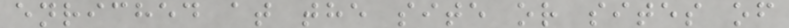enriched at the site or sites of
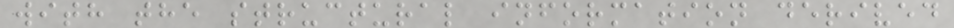with the structural information derived
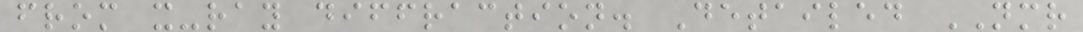from x-ray diffraction. Detailed NMR
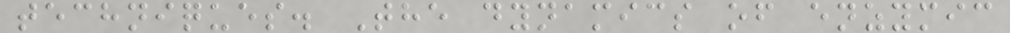techniques. The dynamics of enzymic
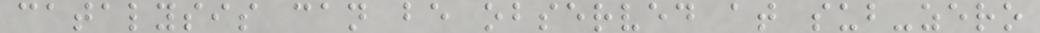catalysis can be observed at sub-zero
